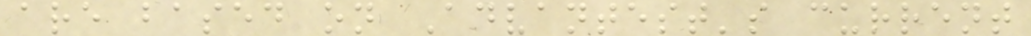are based on Advantest's current
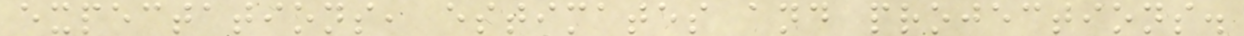expectations, estimates and projections.
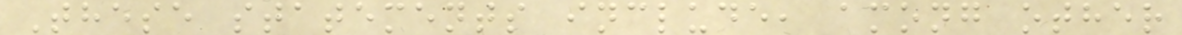These statements include, among other
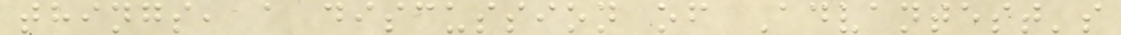things, a discussion of Advantest's
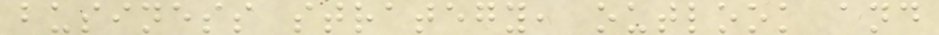business strategy, outlook and
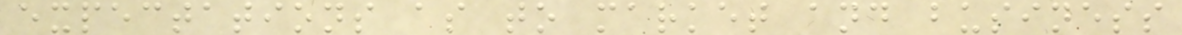expectations as to market and business
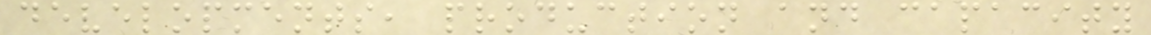developments, production and capacity
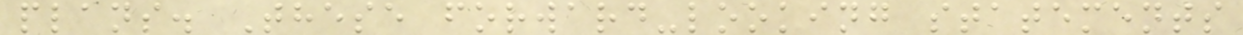plans. These forward-looking statements
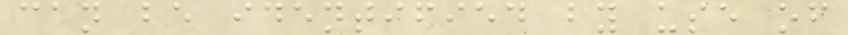can be identified by use of
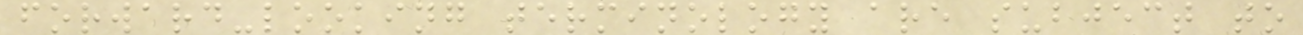forward-looking terminology are subject to
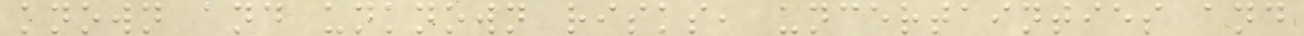known and unknown risks, uncertainties and
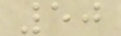50
